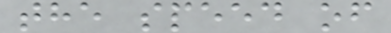the speed of
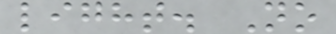light. No
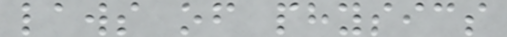laws of physics
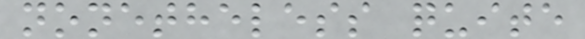nonetheless quite
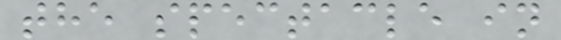the spectacle in
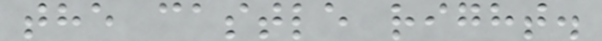the castle right.
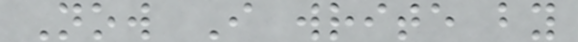Now I write by
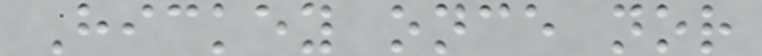Hickey once nor
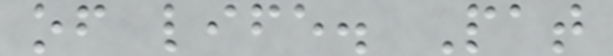of life. Pat
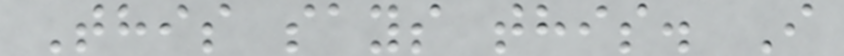This says this. I
